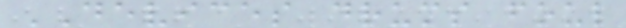DEVICES drums foul
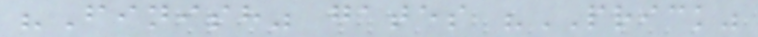"Finish" gates "PRICK"
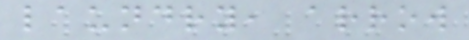laundry, arrow
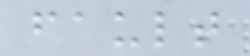fault
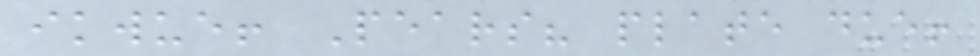ikwue! Pears? plate due!
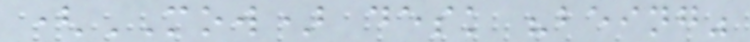(MOW) desk "being"
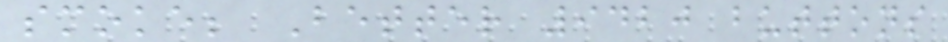smoke; Better 9420 buttons
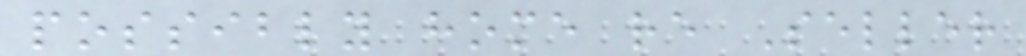possibly home re Seller
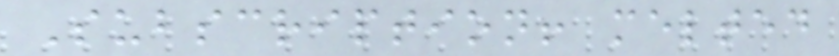Subscription! melted
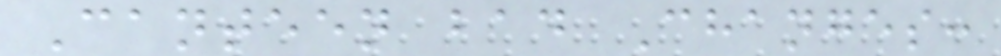Canteen bad Changes:
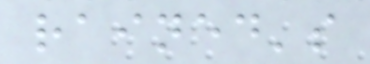rained's
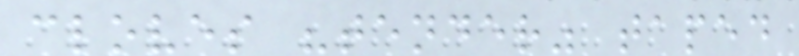cloves "tender" taped
